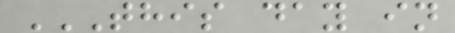THIS DAY IN
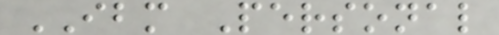IBM Personal
